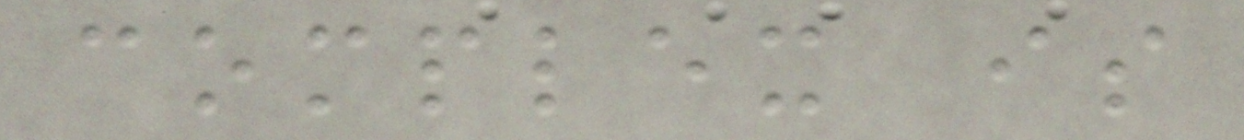complex is
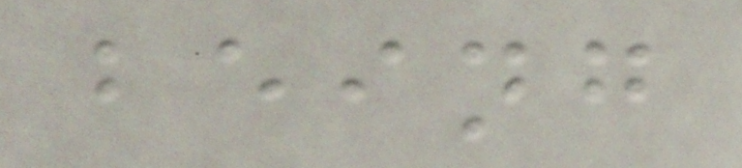being
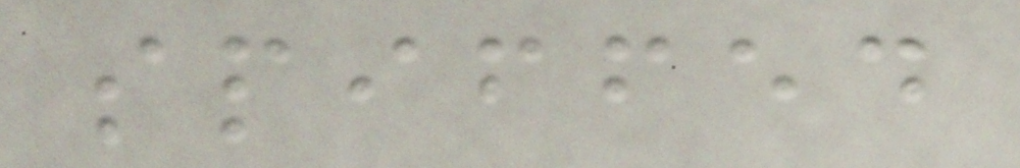spiffed
